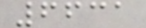6631
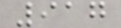917
